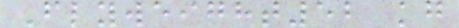Flyweight52 kg
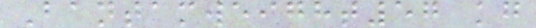Bantamweight57 kg
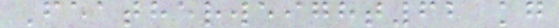Featherweight62 kg
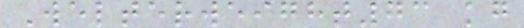Welterweight73 kg
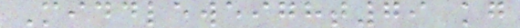Middleweight79 kg
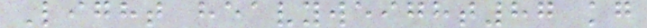Light heavyweight87 kg
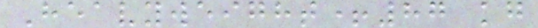Heavyweight+87 kg
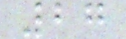27
